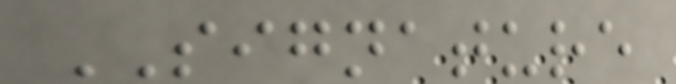SIGNATURE
